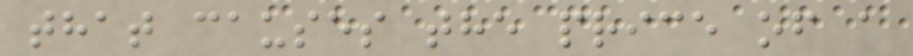that causes the price of a
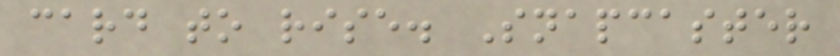card to rise. Snapcaster
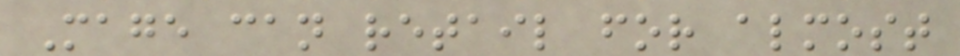Mage can retail for almost
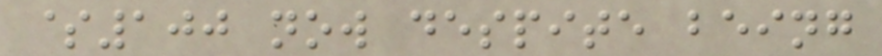$100 now despite being
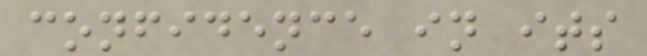confidence in its
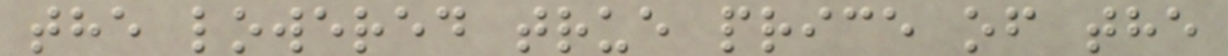the lowered true price of the
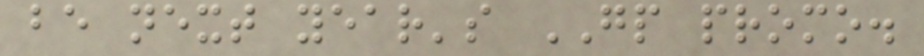be next year's GP promo.
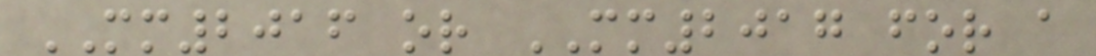MM2016 or MM2017 for a
